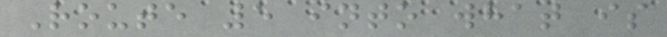Route 5 into what is
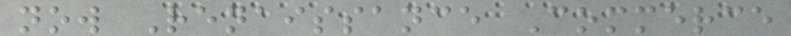now Renaissance Commerce
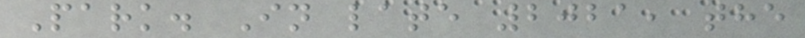Park. In late 2021, the
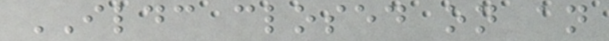ILDC closed on an
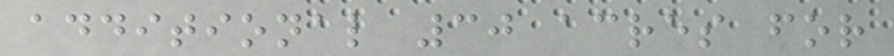additional 30 acres for
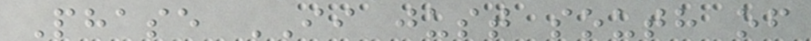Phase II just south of
